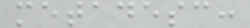metadesc:
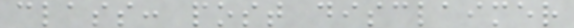class: post disclaimer
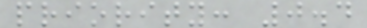priority: 0.4
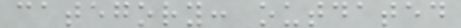category: outdated
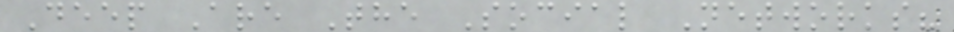Deep Are The Social Networks?
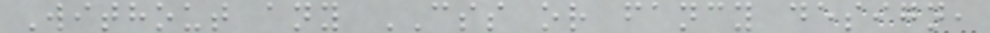Without any CSS or fancy design,
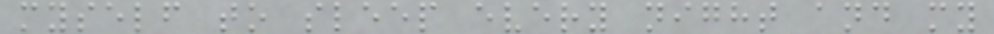myself to sleep every night and my
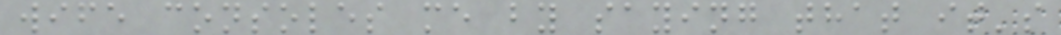wife consoles me by saying that it's
